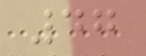47
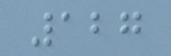127
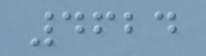4624
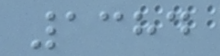1384
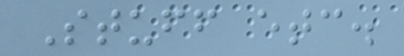Stuff etc.
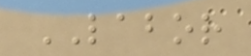LABOR
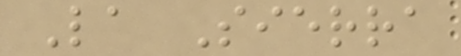La Sierra
